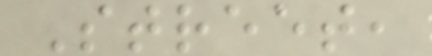Street,
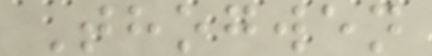Thogwen
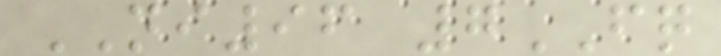NI96 7FQ
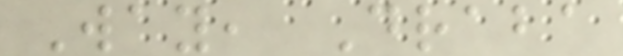Way, Draba
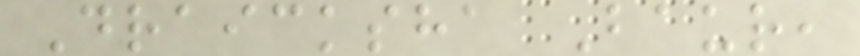Draicksha Baur,
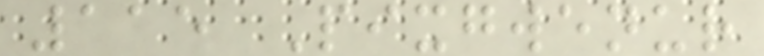115 Pixgwenur
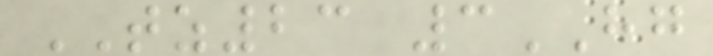TZ23 3HG
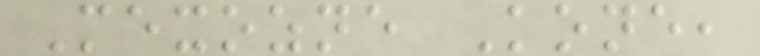Mexozne Kone,
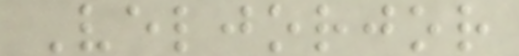Veljorjor
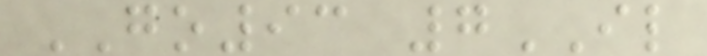GO93 7IL
